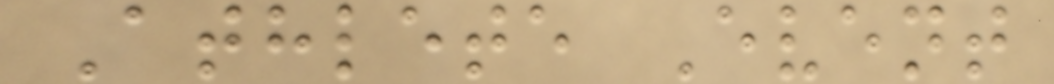Athlete Event
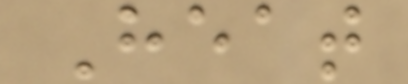Heat
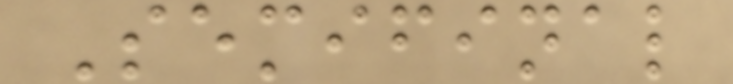Semifinal
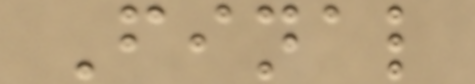Final
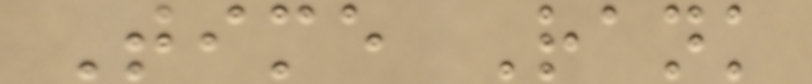Time Rank
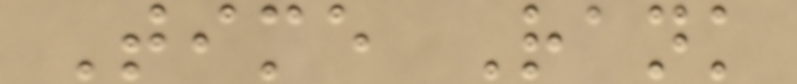Time Rank
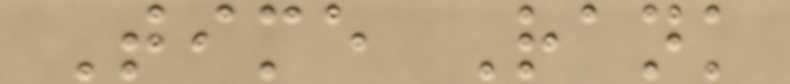Time Rank
